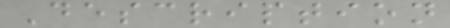Description
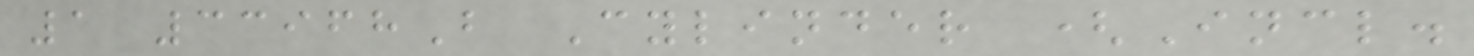1 33968B Cylinder (Incl.
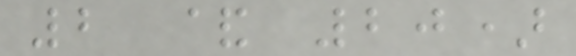2 & 20)
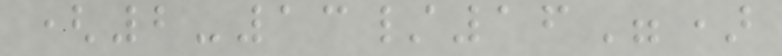(2-13/16")
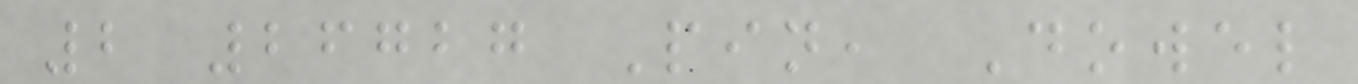2 26727 Pin, Dowel
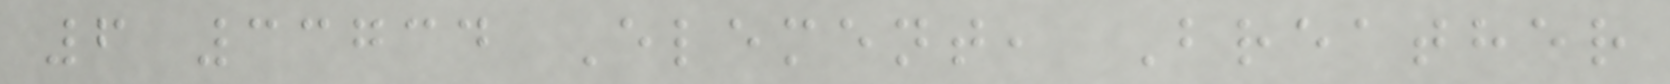6 33734 Element, Breather
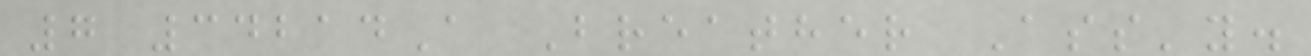7 34214A Breather Ass'y.
